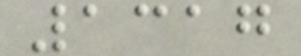1317
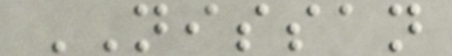NISSAN
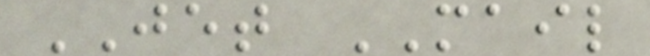JET MAIL
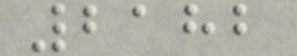2182
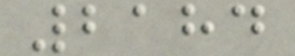2184
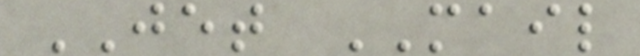JET MAIL
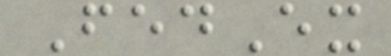FedEx
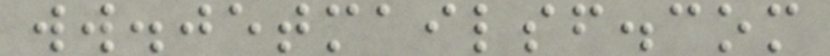ww.jetmailsf.com
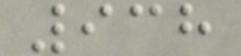938
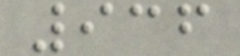936
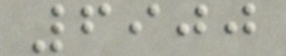6900
